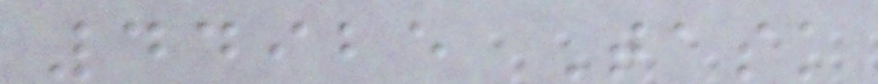44925 Task
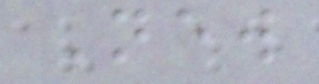New
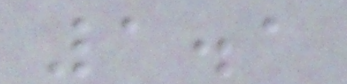1.1
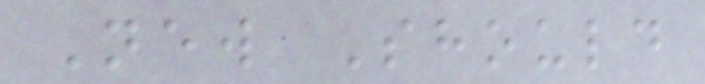New Should
